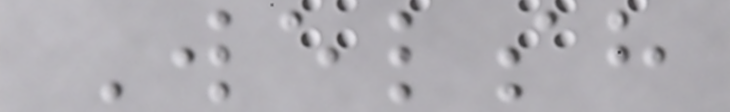Welsh
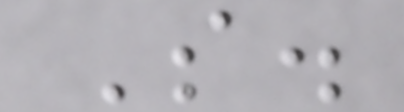S.
